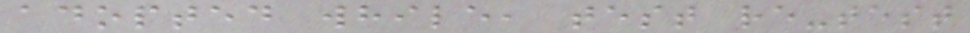adopted while, test re-test
